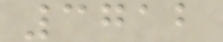3712
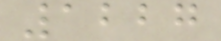1227
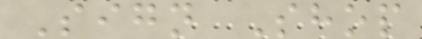Sign Shop
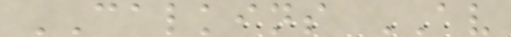CALKINS AV
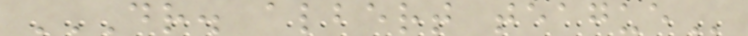DR. ALBERT TEAGUE
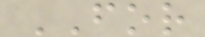FOR
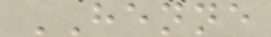HENNE
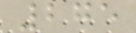275
